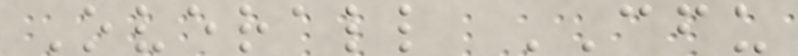Overall CFU
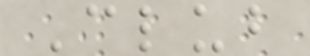Club
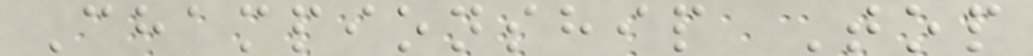Championship Top
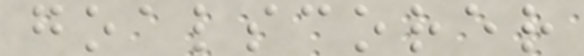goalscorer
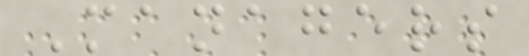Managers
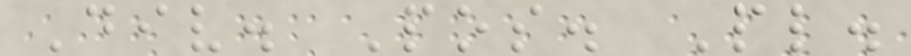Div. Pos. Pl.
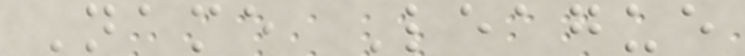Name League
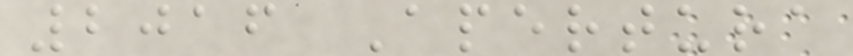2016 Apertura
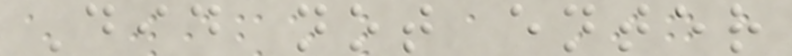Did not enter
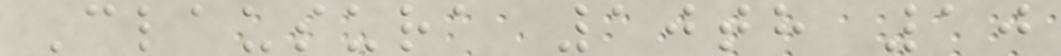Clausura 10th 10
